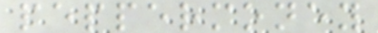peppermoney
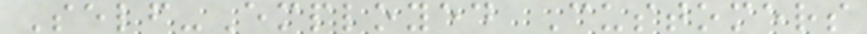Self-Employed Customers
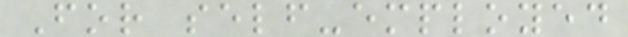For self-employed
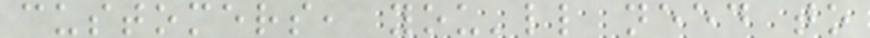customers, you'll need to
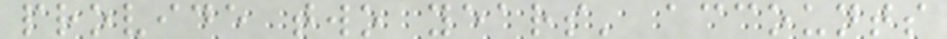provide two years' accounts
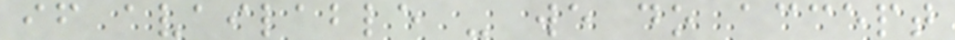if available - we do accept
